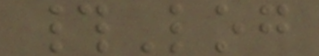#Log
